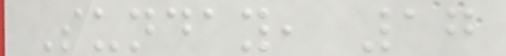Sunday, 17
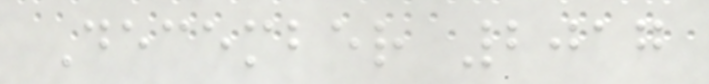December 2017
